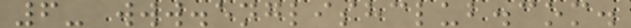6- www.englishclub.com.
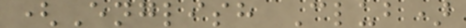(English Club)
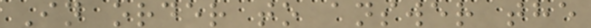In order to answer the
